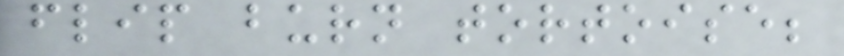flip burn tortoise;
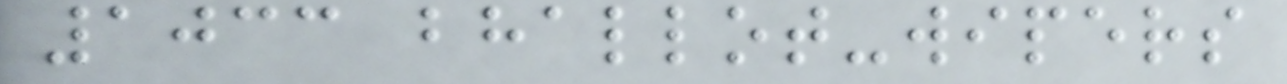1033 bhallot-wipers
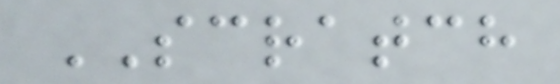SCRATCH
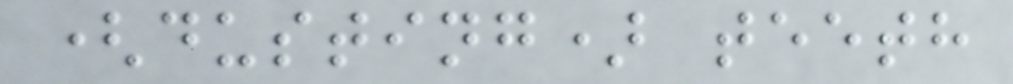(dusting) teeth
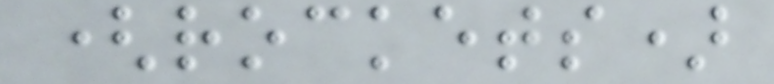(rockets)
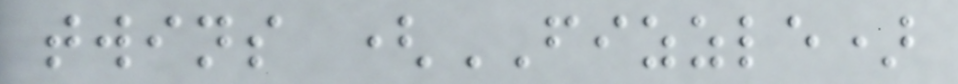twins (FIZZLE)
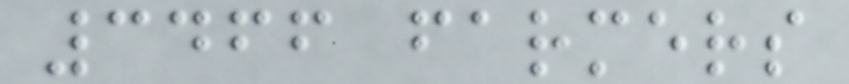3466 farmers
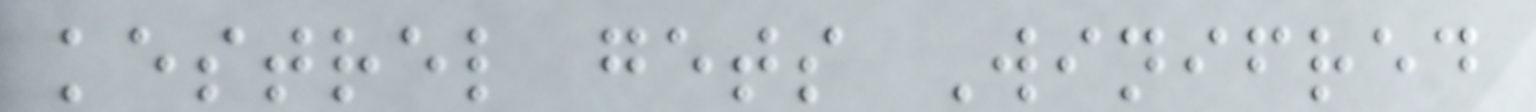kestrel gets Winifred
